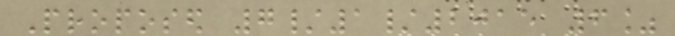Proposed 7/1/2015 6%
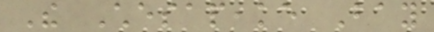The Chesapeake Bay
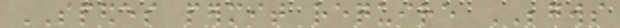SPEDES permit require BEGWS
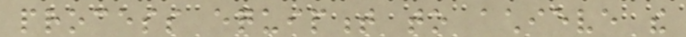process equipment to achieve the
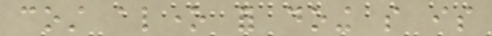cost alone for doing so is
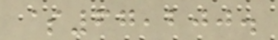$67,200.
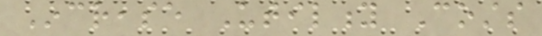Increase Utility Costs
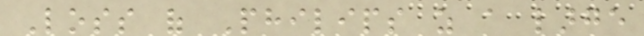Loss of Philips as a large
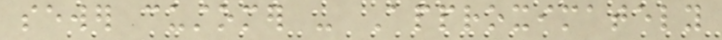sewer customer - Approximately
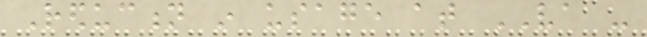Reduction in usage at VA -
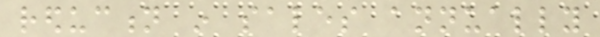reduction in sales annually
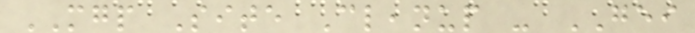MGP Site Cleanup - GEI
